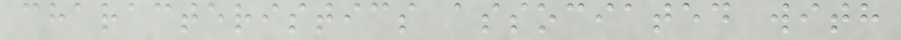characteristics associated with
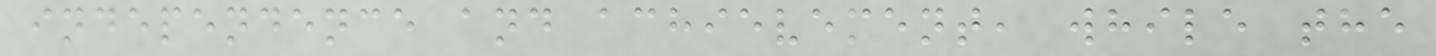independence and achievement, while the
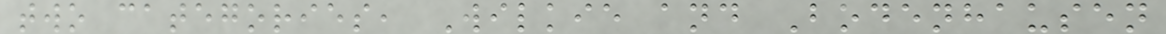two categories, Wilkie and Bodenhausen
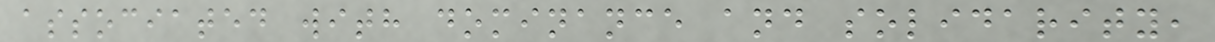associated with dominance and solidarity,
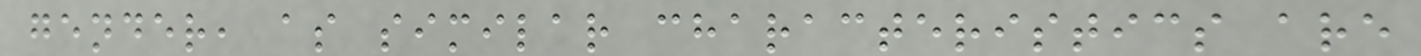gender, as similar characteristics are
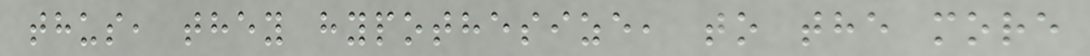thus, they hypothesize, to the more
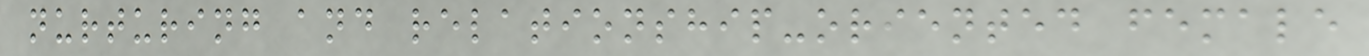nurturing and relationship-oriented female
